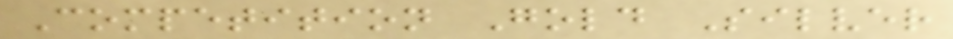Competition Gold Silver
